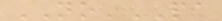NO PA
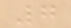7
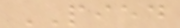PIED
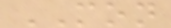MON
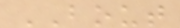BOUT
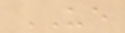UE
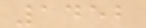1452
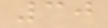30
